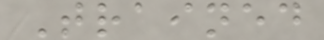Trained
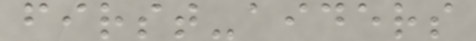first-aiders
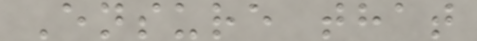Ensure that
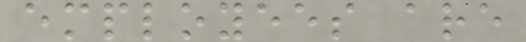employees are
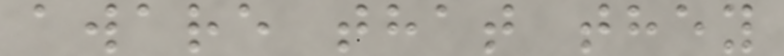aware that they
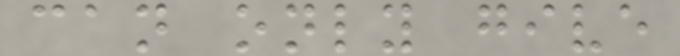can only give
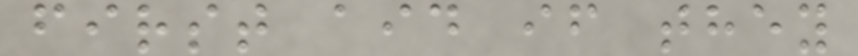first aid if they
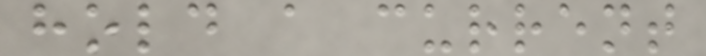hold a current
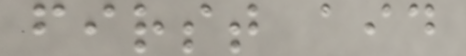first aid
